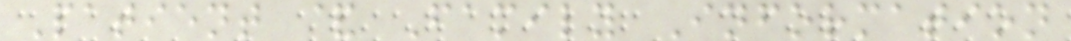Patient & Family Information
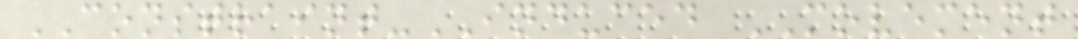CONSTRAINT-INDUCED MOVEMENT
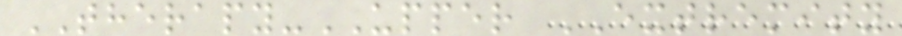THERAPY-UPPER EXTREMITY
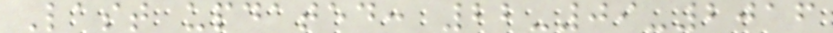Last updated: 22-09-2016
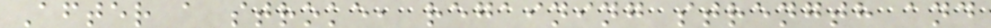After a stroke, regaining strength and
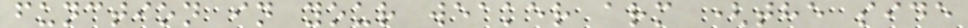function in your weaker arm (the side
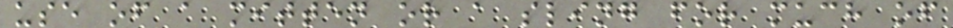use of a mitten or a sling for much of
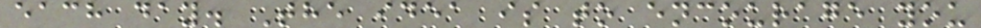each day. The idea is to encourage you
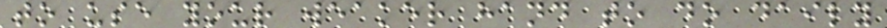to use your weaker hand to do daily
